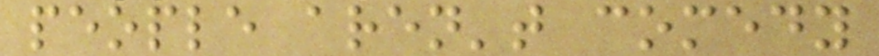people aren't comedy
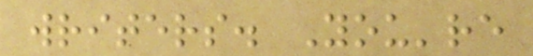writers. You're
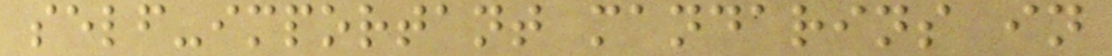self-important mandarins in
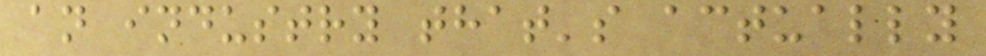an industry that's actually
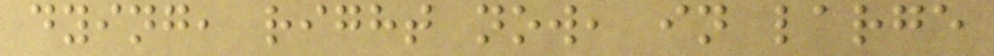dying, right now, in large
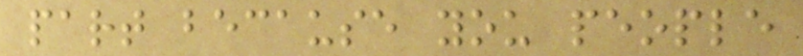part because you people
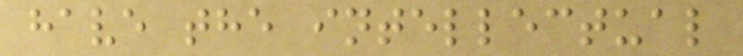have the intellectual
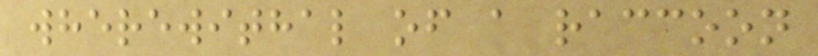wherewithal of a raccoon
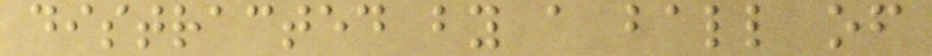distracted by a ball of
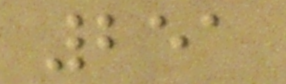251
